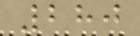280
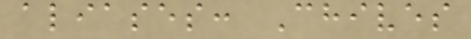aliases: Chives
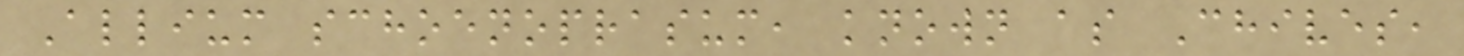Allium schoenoprasum, known as Chives,
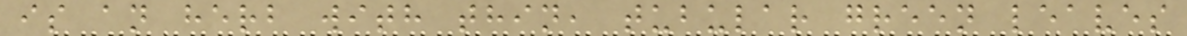is an herb with thin, tubular green leaves
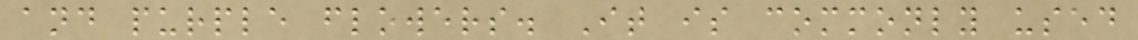and purple flowers. It is commonly used
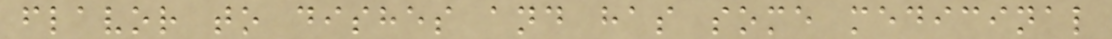flavor to dishes and has some medicinal
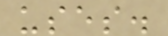uses.
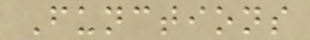Functions
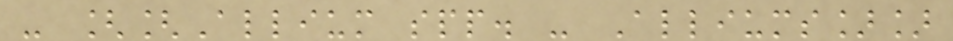- [[Allium spp. - Alliums]]
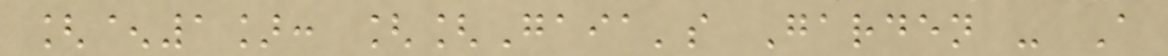[^1]: [[Gaia's Garden - A
